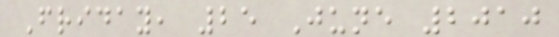Friday, 25 June 2010
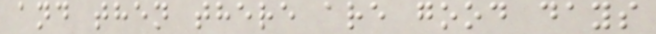and then there are good days
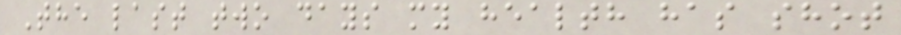The last two days my health has shot
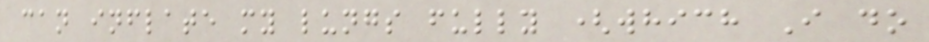can inflate my lungs fully (which I do
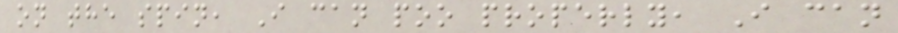on the spin, I can poo properly, I can
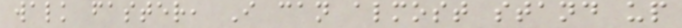walk faster, I can almost stand up
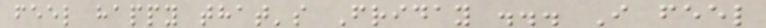feel happy that's Friday ... I feel
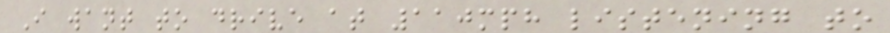I want to drive at 110mph listening to
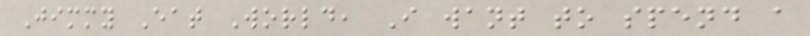Jimmy Eat World, I want to spend a
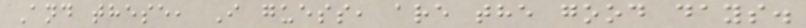And these, I guess, are the good days.
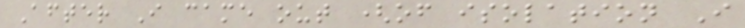After I came out (of isolation I
